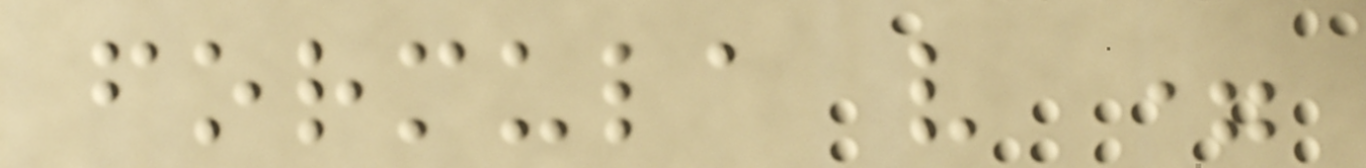formula v =
